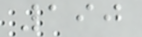190
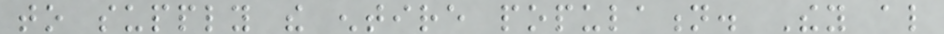to supply the entire population. They also
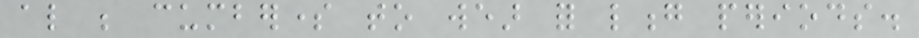also be cumbersome to wear for long periods.
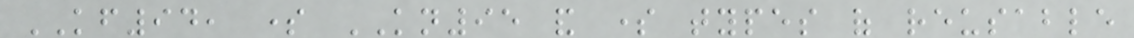KF94, some KN95 and some types of reusable
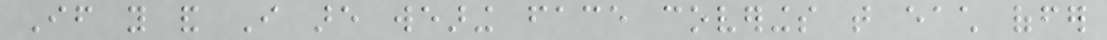If you and I are wearing face coverings that each offer
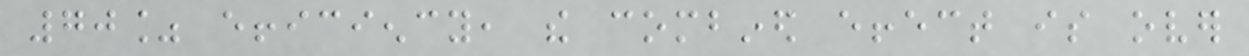70% efficiency, the combined effect is over
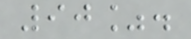90%.
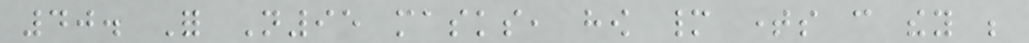40. For N95 masks, how many times can they be
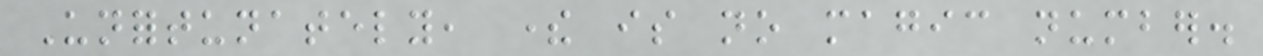Unfortunately, there is no magic number.
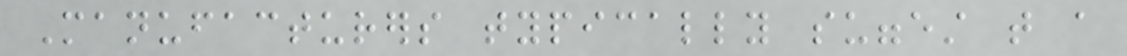Manufacturers typically suggest that a
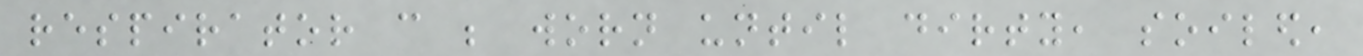respirator can be worn until dirty, soiled,
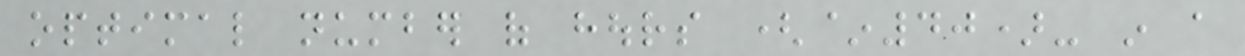optimal number of hours (~40)- in a
